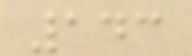143
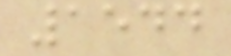1544
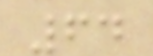64
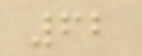62
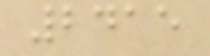2415
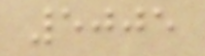5005
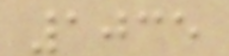1035
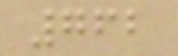762
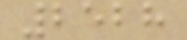2528
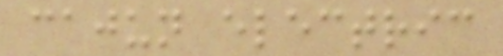cajun electric
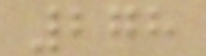278
